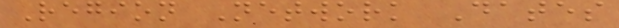Region Network Dates
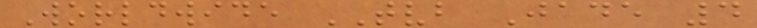Worldwide TVB Jade 4
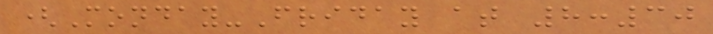(Monday-Friday at 8:30
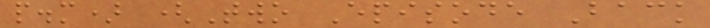p.m) (Two Episode Back
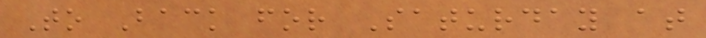To Back for Saturday at
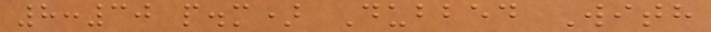8:30 p.m) Dubbed With
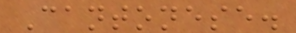Cantonese.
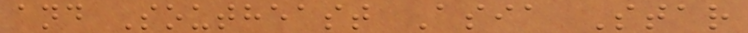and Southeast Asia Star
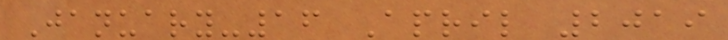January-16 April 2019
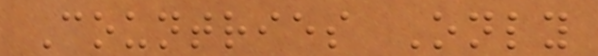Countries Only
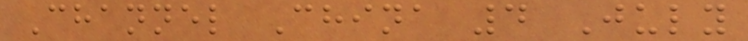Channel China 4 July
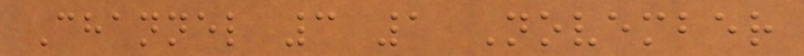Channel 3 1 November
